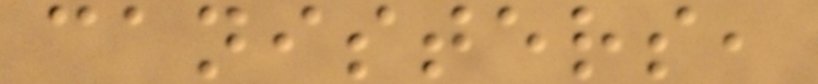canisters,
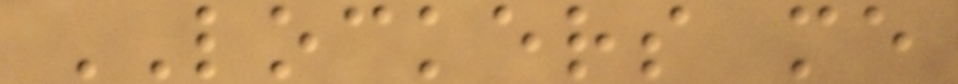LOCKERS me
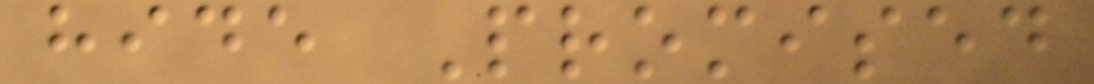hide Promised
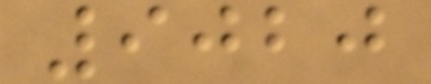9020
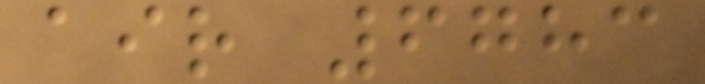air 6783
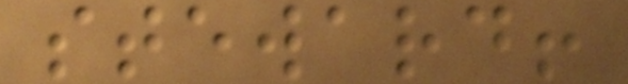steward!
